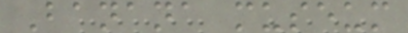Banana museum
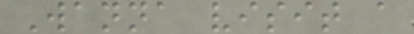Wanna visit a
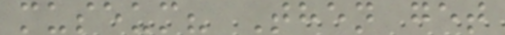museum? Then get
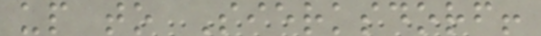up to Sierksdorf!
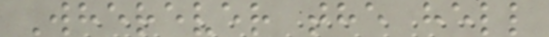Wherever the hell
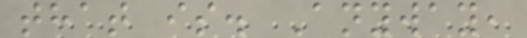that is. Anyway,
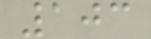103
